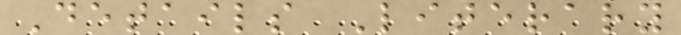Details Literary
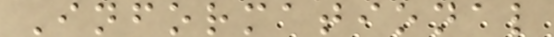Informational
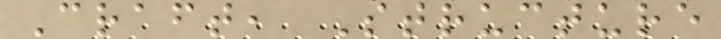Craft, Structure
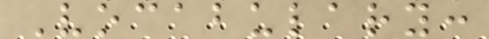Vocabulary:
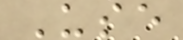Use
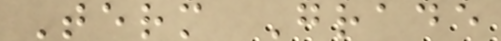Term Grade
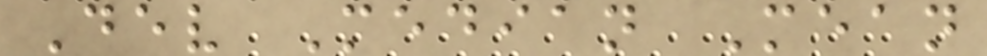Dev Median Mean
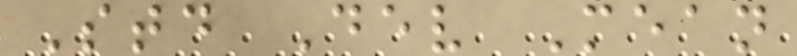Std Dev Mean
